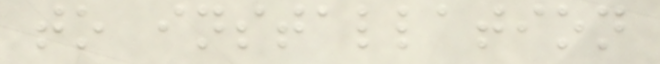to installation
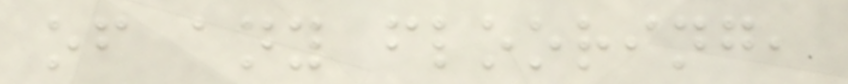of any flooring,
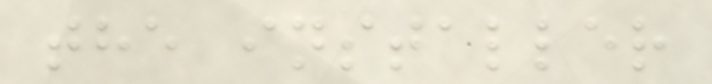the installer
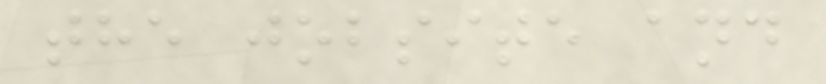the jobsite and
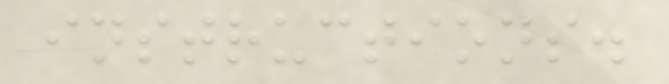instructions.
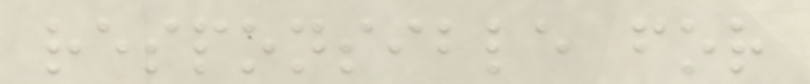responsible for
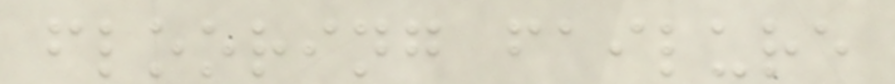flooring failure
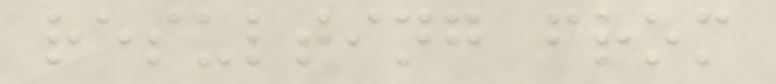resulting from
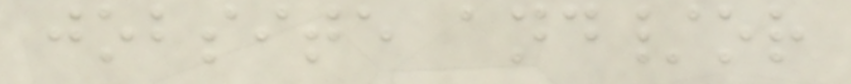jobsite and/or
